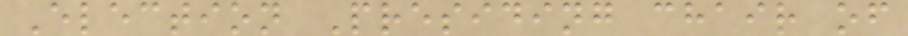Election Presiding chair of
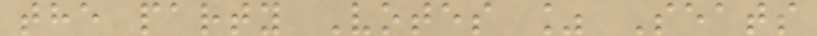the party Votes % Seats
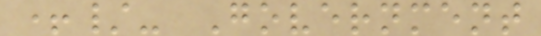+/- Government
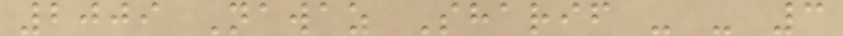2009 Nawaz Sharif - - 3
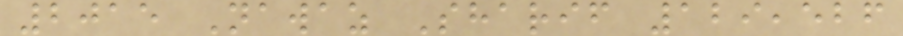2015 Nawaz Sharif 129,526
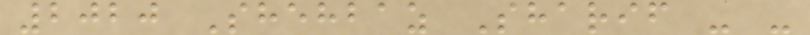2020 Shehbaz Sharif - -
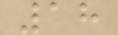18
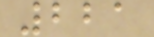221
